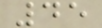45
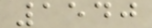1540
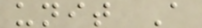unit A
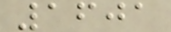1601
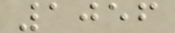1056
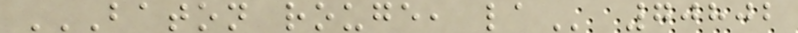BATON ROUGE, LA 70802
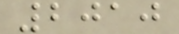2010
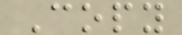Copy
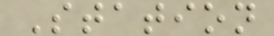Station
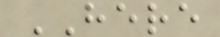HERE
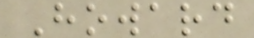Howard
